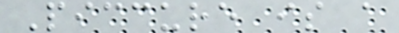Piccure is a
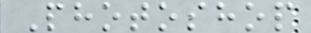Photoshop
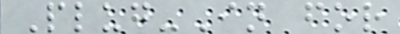Plug-In for
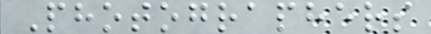Photographers
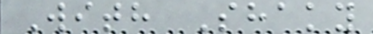With Shaky
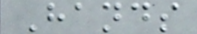Hands
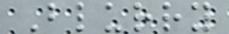Blurry
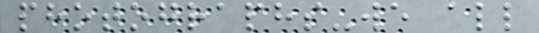photographs-we all
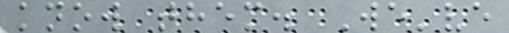know them. We've
